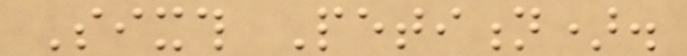Sixth Petition).
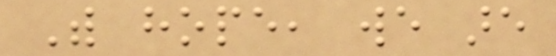With hope, we are
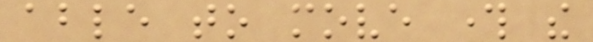able to move through the
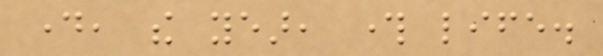day, the year, through life.
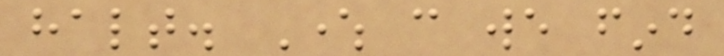halt. Where can we find
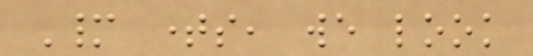Many times, we look
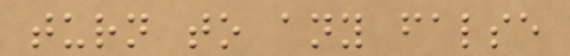turn to any false
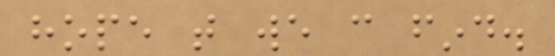hope that we can find.
